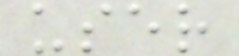user
